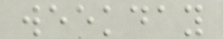weekday
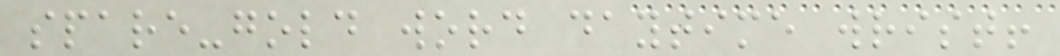spare-gold word daytime wrist!
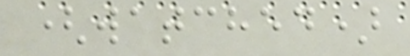(watched)
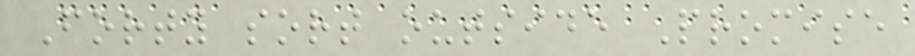Forty sort outside Promise
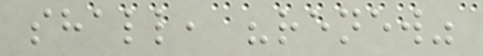shall, "renew"
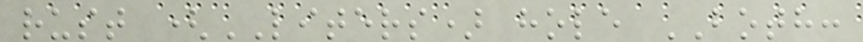rust (LITERS) hole BOTH:
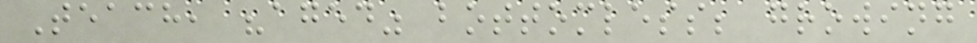Teach, "aged" bottomless; growing
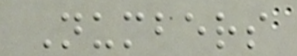Numbers
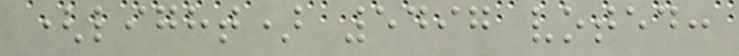(light) 5497 voted:
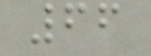66
